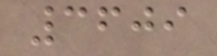3609
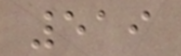519
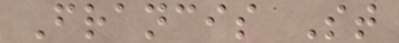Francis St
